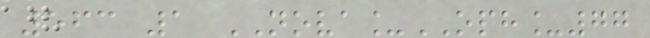563 1 NOVA_OPH_77
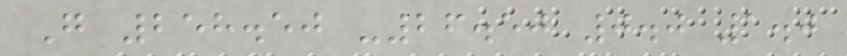G 258.50 -26.50 0.0 1.0
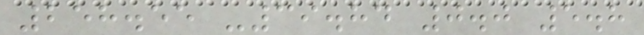258.55 -39.84 0.0 5.8
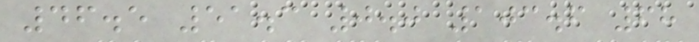46.5 51.3 0.0 103.6 68
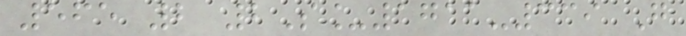565 2 2S_1711-339 G
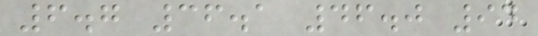6.7 36.1 46.0 94
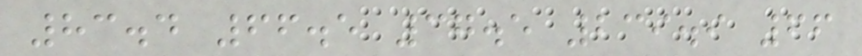83.4 66.5 37.5 239.9 66
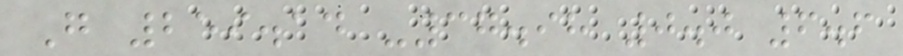G 259.14 -37.98 0.0 6.6
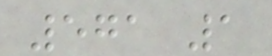571 1
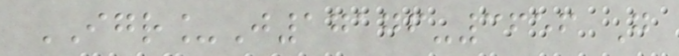IGR_J17176-3656 G
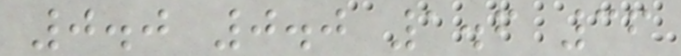0.0 0.0 1.6 36
